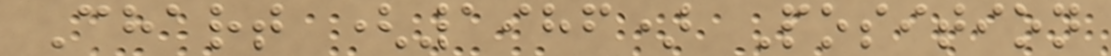Chart (1986) Position
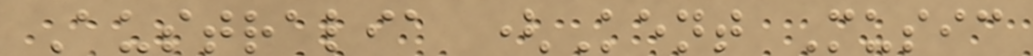Australia (Kent Music
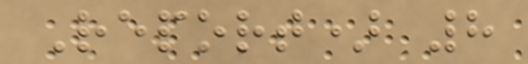Report) 8
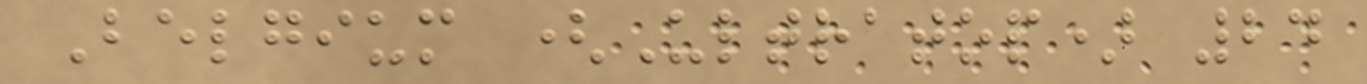Belgium (Ultratop) 24
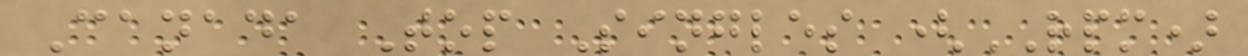Canada Top Singles (RPM)
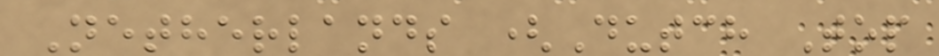Netherlands (Dutch Top
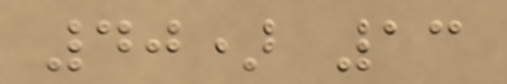40) 13
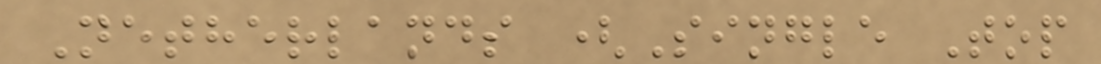Netherlands (Single Top
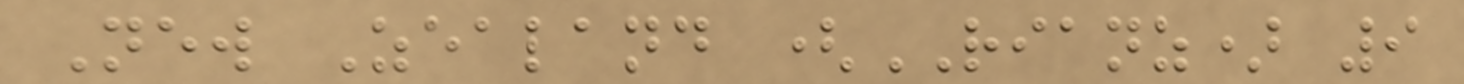New Zealand (RIANZ) 9
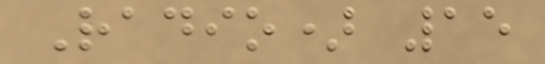Radio) 15
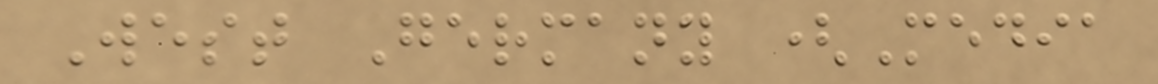West Germany (Media
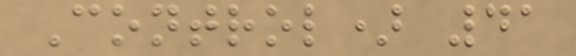Control) 41
